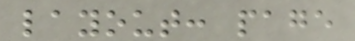layout: page
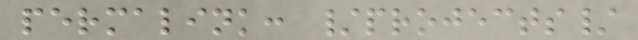permalink: /projects/
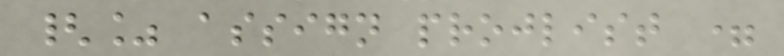{% assign projlist =
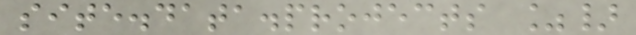site.data.projects %}
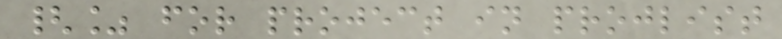{% for project in projlist
